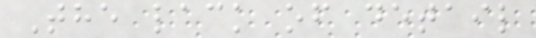The lack of detail
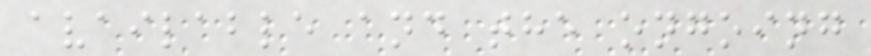available and the ongoing
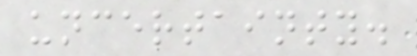uncertainty.
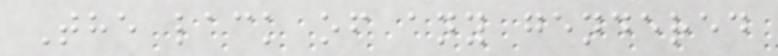The lack of any gendered
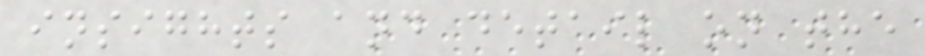insights and detail on the
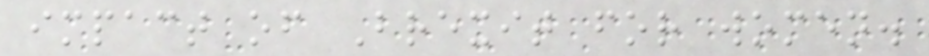impact of Brexit for women.
